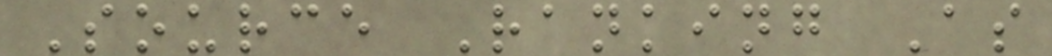Source Ranking As
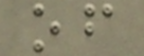of
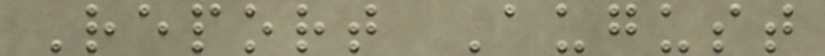Report August
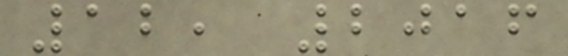12, 2016
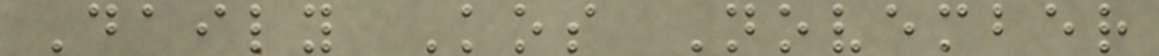Daily Kos November
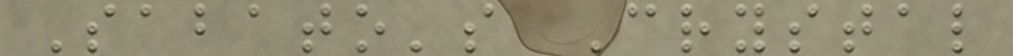Sabato's Crystal
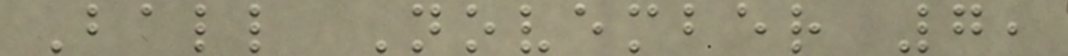Ball November 7,
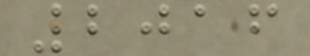2016
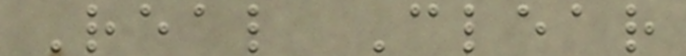Real Clear
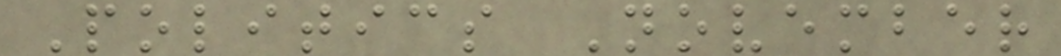Politics November
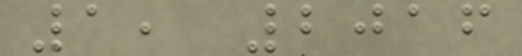1, 2016
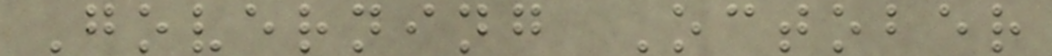Governing October
